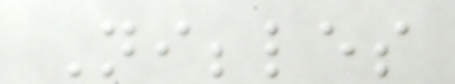Nibbles
